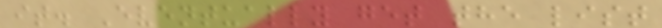it. Eventually get the list
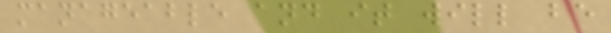manageable and it will be
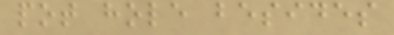pot hole besides
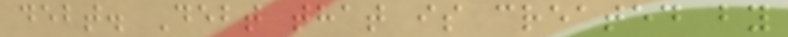debt. Debt that is created by
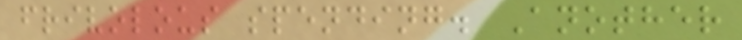frivolous spending. Another
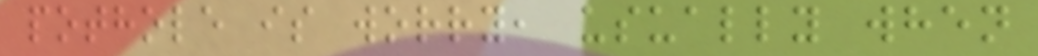pothole is worry, usually when
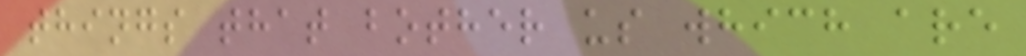things that bother us which are
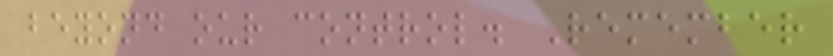beyond our control. Remember
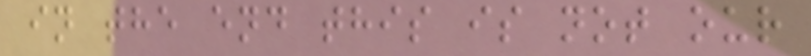in the end this is not our
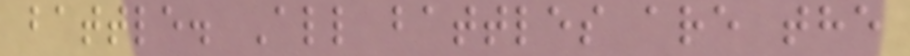battle. All battles are the
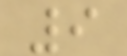9
